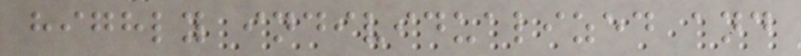highly individualized and
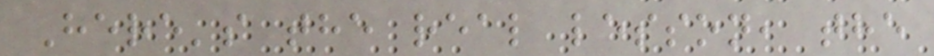Here's the real lesson, the
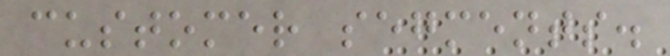customer segments.
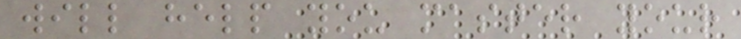will help you master your
